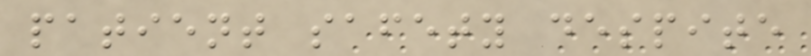patient safety despite
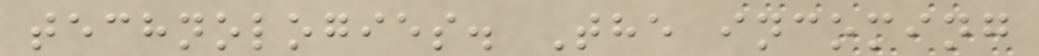technologies. The incoming
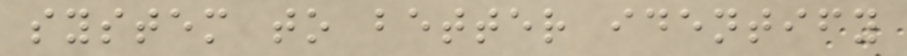system to better identify
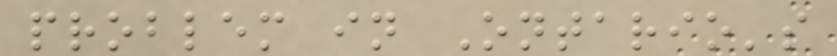problem in Ontario's
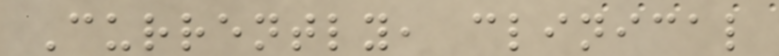Currently, clinical
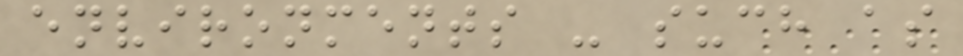environments - such as
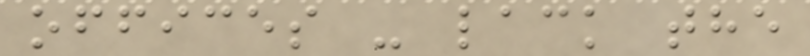offices - lack the
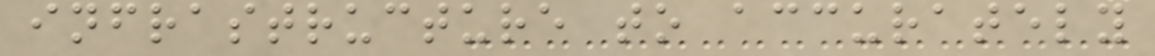infrastructure to accurately
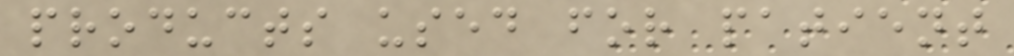products used for patient
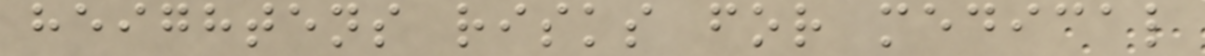heightens risks for medical
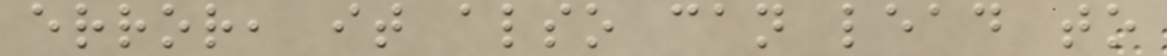error, it also can lead to
